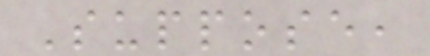Suppose,
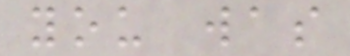you was
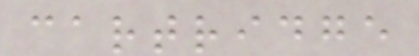cartridge
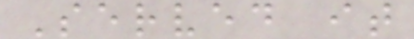Served it
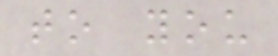to you
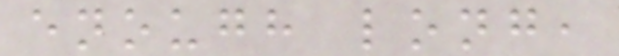enough long,
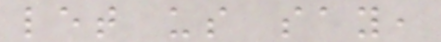let us say,
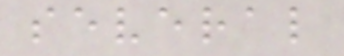several
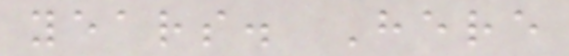years. Here
